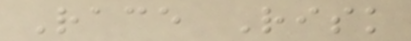Race Risk
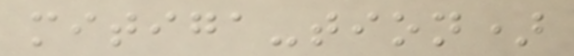mitiga-tion)
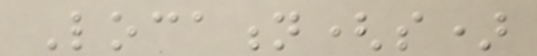Location(s)
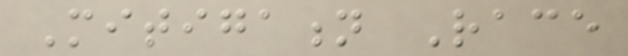Mitigation Race
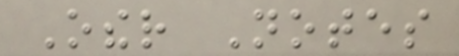Other Notes
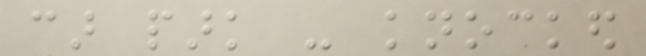car park - knocked
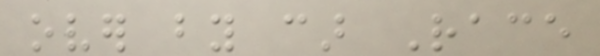over by car Race
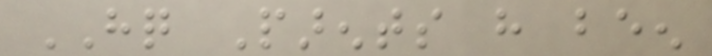HQ Parents have been
